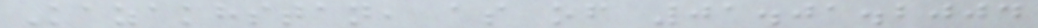Kazakhstan, as of 01.01.2004
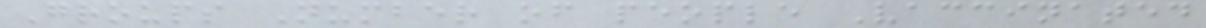Groups Number of people Vaccinated
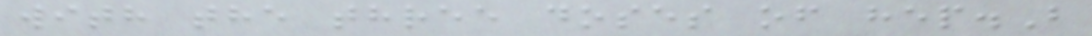with the three doses of hep.B
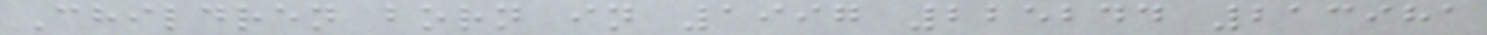Children born in 1997 225244 213981
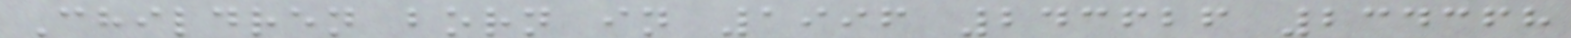Children born in 1996 243626 234368
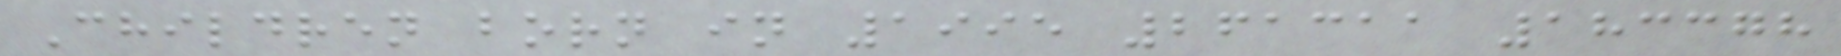Children born in 1995 261311 183378
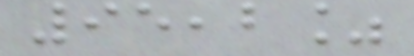95,2%
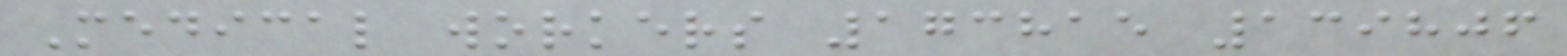Medical workers 173815 139806
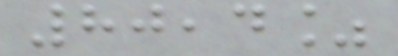80,4%
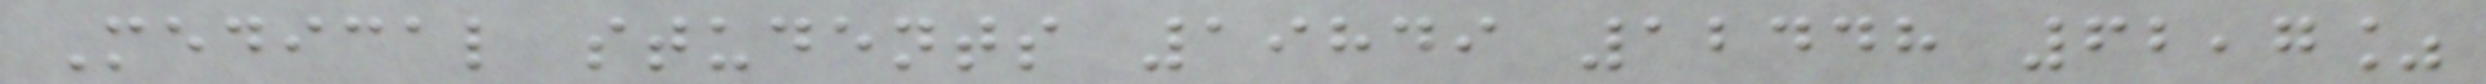Medical students 19849 12448 62,7%
